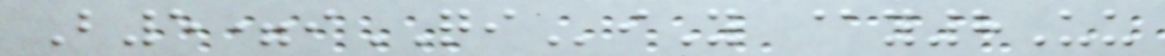B5=iQIiY @y8Uu
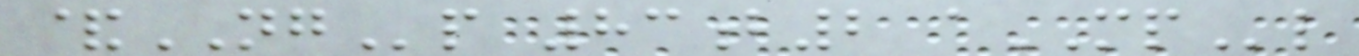&NGp 83b2 aMPl
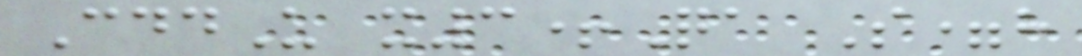CddU x3+Qa S=h
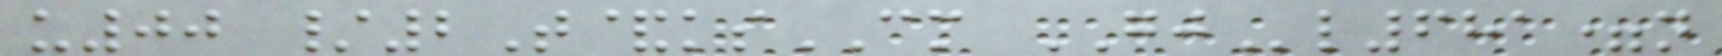u00 /2T&ksCM GJl681=n
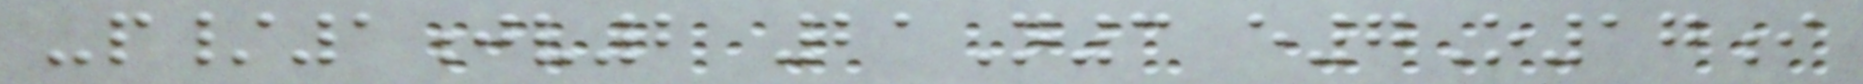-p/1jv2 21N3 e7O17i
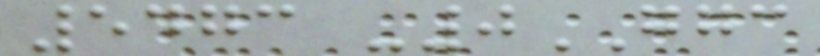5473 -0GGC
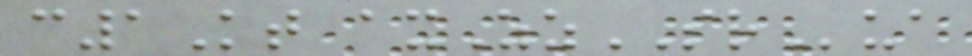c1Kt axZzSRua
